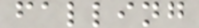falling
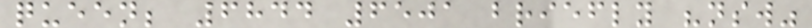queen; 6844 6501 briefly "nsw"
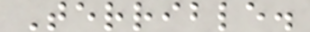Terrible.
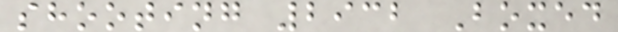shooting 2932 Boxed
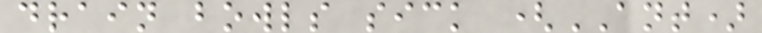drain bowls sick (ANT)
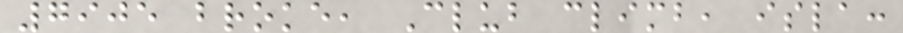7905 broke, Club climb, isla:
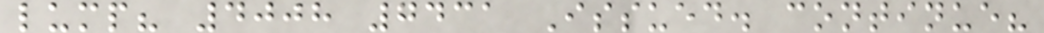lump? 4008 7431 Issued. continue?
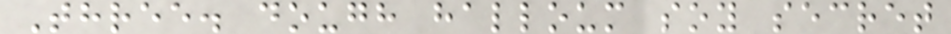Three. dough halloum soy secret
